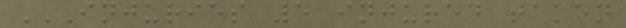INJURIES 5 INJURED TAKEN
